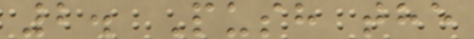2. Push the
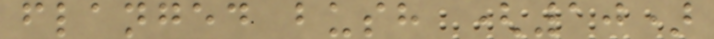flanged bush (10)
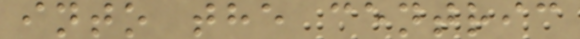into the centric
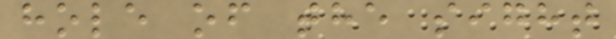hole of the sight
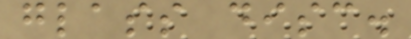glass disc.
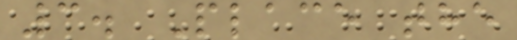3. Place the
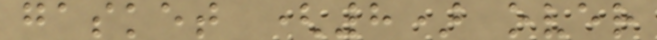gasket (8) over
